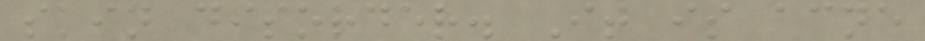skin disorder. It is acne
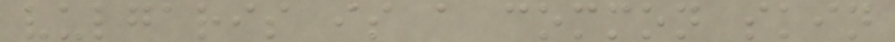vulgaris is a common skin
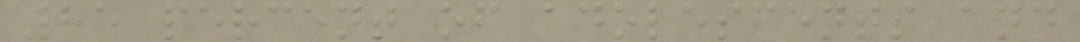85 percent of adolescents and
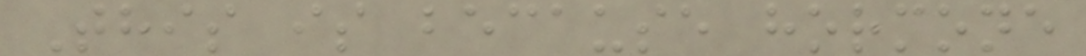This is because hormone
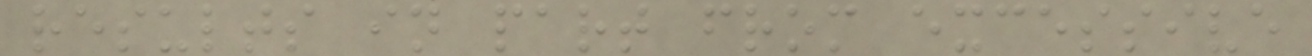results in part from excessive
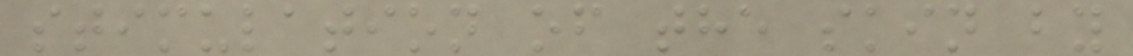stimulation of the skin by
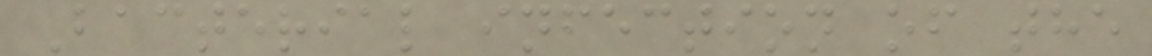Bacterial infection of the
